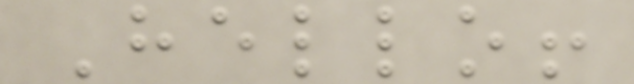Hello!
